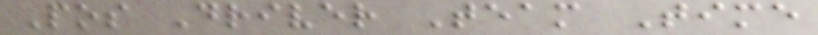Pos Driver Team Time
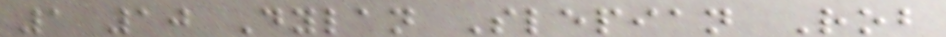1 10 Dylan Slepian Rob
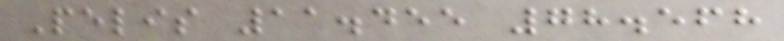Pelis 11.455 78.568
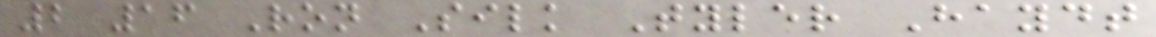2 16 Ron Silk Tyler Haydt
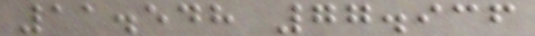11.548 77.936
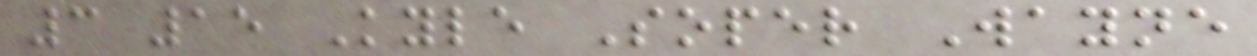3 15 Kyle Soper Wayne
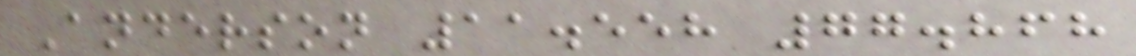Anderson 11.558 77.868
